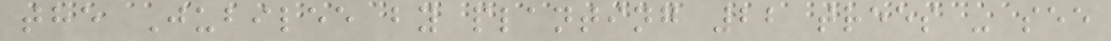the Jubilee by planting 22 trees - see
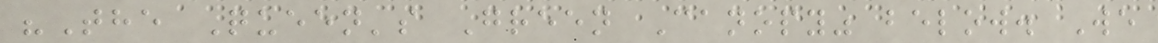"The Queen's Green Canopy" below. We
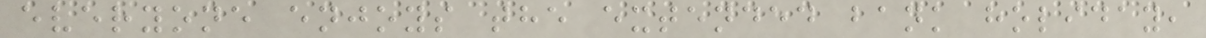everyone enjoys the extended bank holiday,
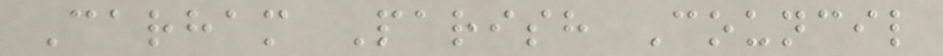Carham Parish Council
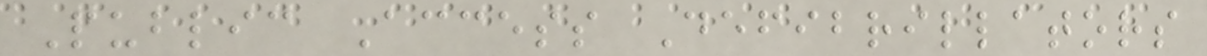Public Access Defibrillators
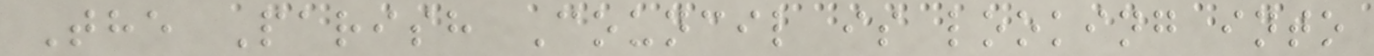The Parish Council is looking into
